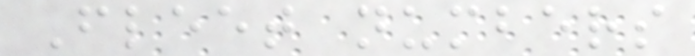Fleet numbers
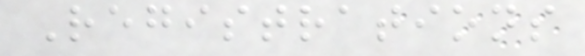Registrations
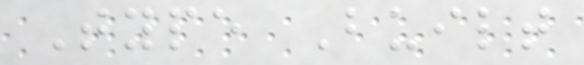Type Built
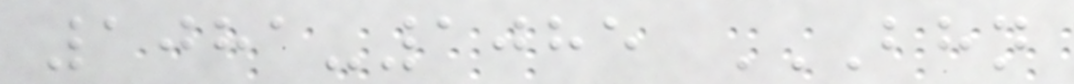1081-1085 BHN
